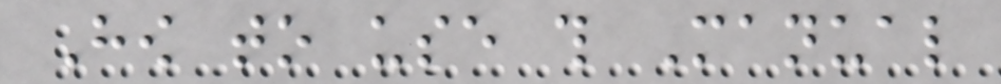How to use this Manual
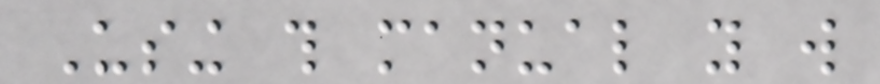Using this manual you will
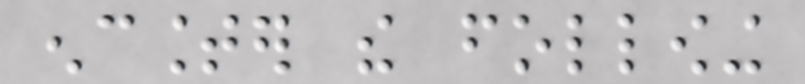encounter the following
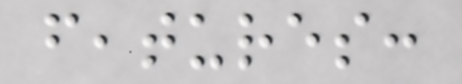features:
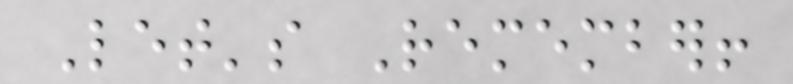Let's Remember!
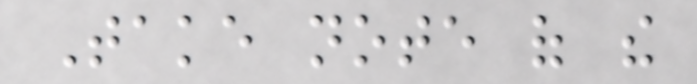Take note of the
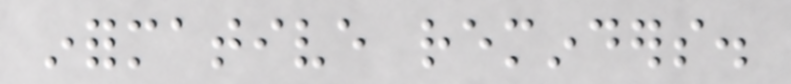informative reminders.
